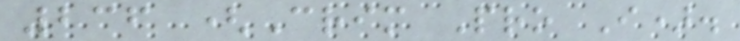236 (Crim Pro I).
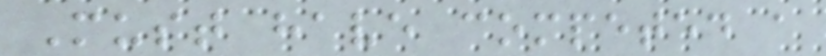Must have competed a
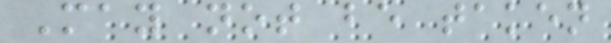May not be taken
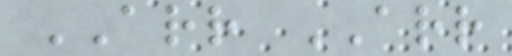ARR ARR
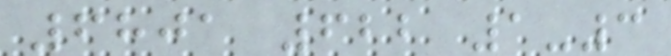6801 622 1-3
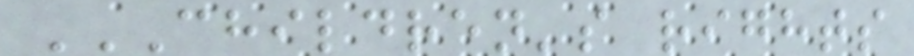CHILDREN'S RIGHTS
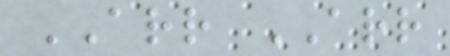ARR ARR
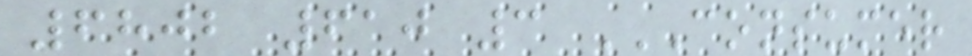6802 610 3 CONSUMER
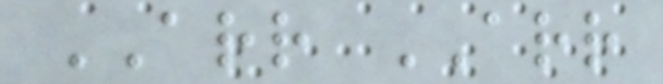ARR ARR
